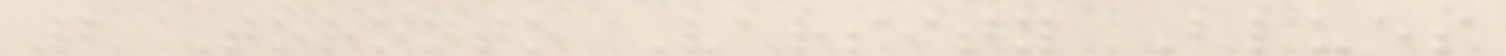2 Toronto Varsity Blues
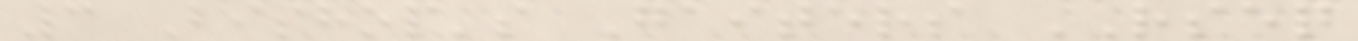3 Bishop's Gaiters RSEQ
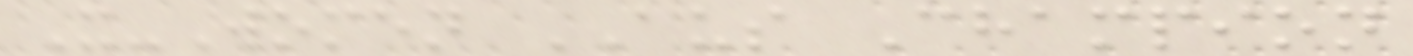X-Women AUS Champion
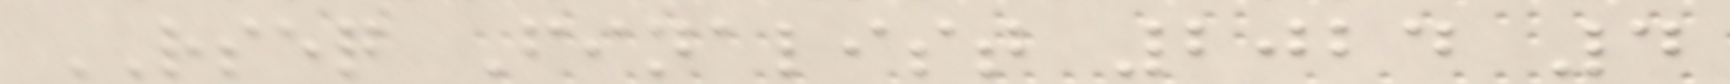RSEQ Finalist 2024 4
